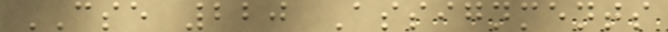CSE 220 Assignments
